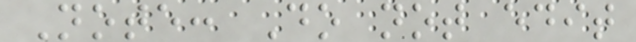Note: Do not edit
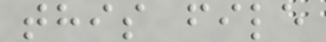this file
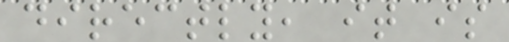directly, it is
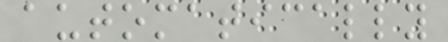automatically
